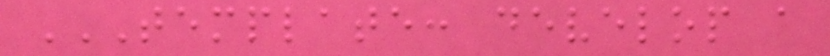TEMPLATE: DEVELOP A
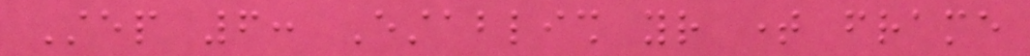Step 6: Establish your time frame
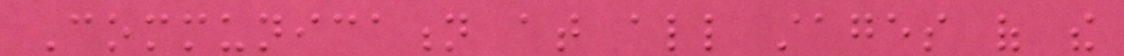Communication at all stages of the
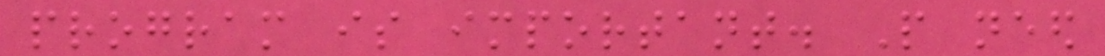program is important. People need
